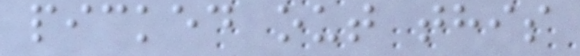picked out this
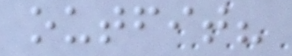outfit?
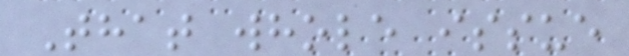That whole issue
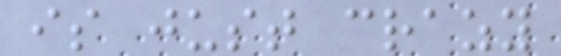is just crazy
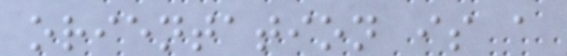orientation is a
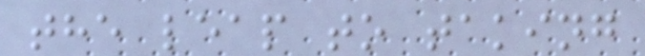the leap to taking
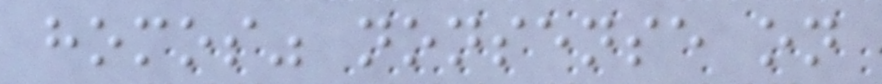homos" nonsense on
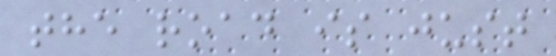the road is just
